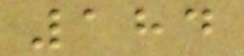184
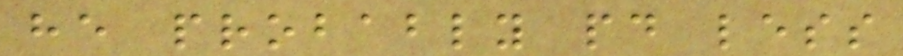he probably paid less
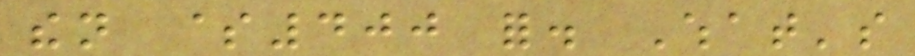then $400 for. What's
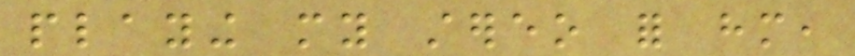playing my stereo for him,
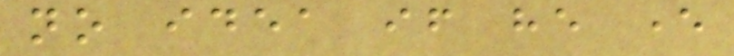no idea if he ever
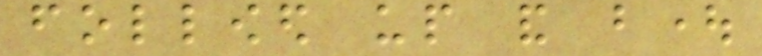followed up and bought
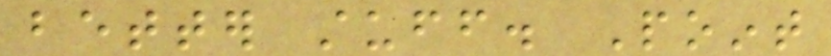better stuff. Point
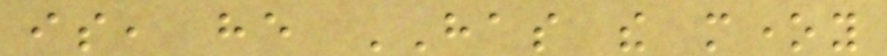is, he HAS the money
